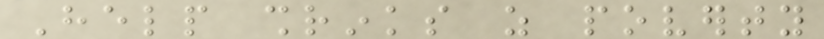Help shrinks as poverty
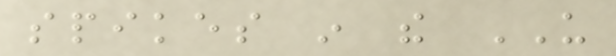spikes in the US
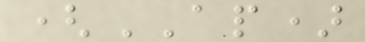(AP)
